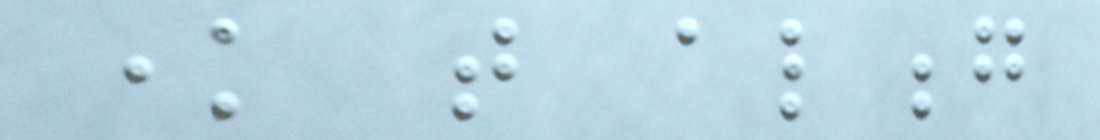know that along
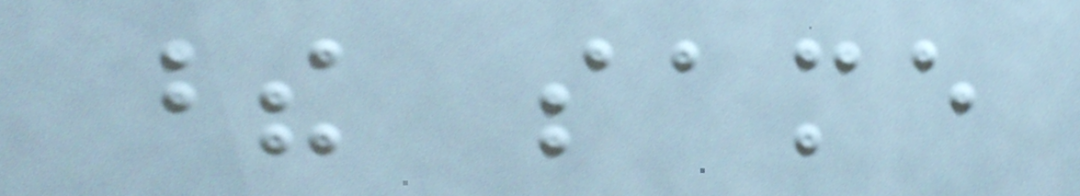these same
